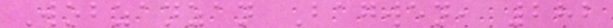Wobzanzan Bagwen, 282
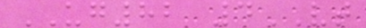UG82 4VT
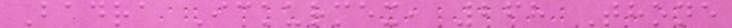Badra Ickurmex, 268 Thone
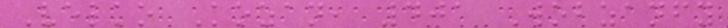Velko Kozan, 401 Wobzanfy
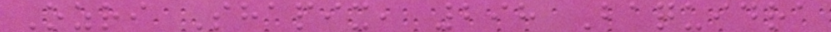Ozri Shapix, 298 Baquidra
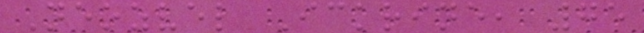Neozvel Ickrine, 75
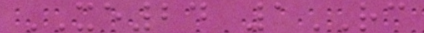XE24 1RC
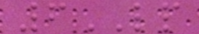6LP
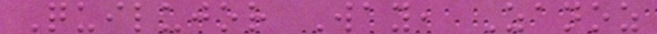Quilujor Way, Zanoz
